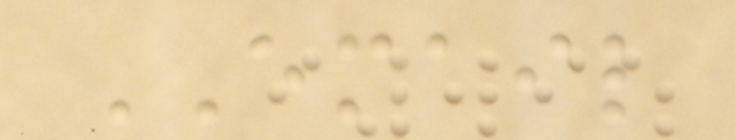EMAIL
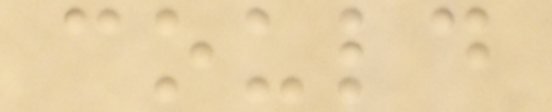could
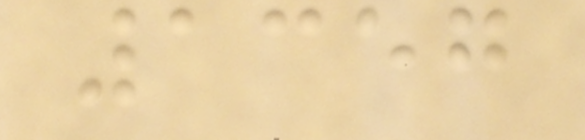1357
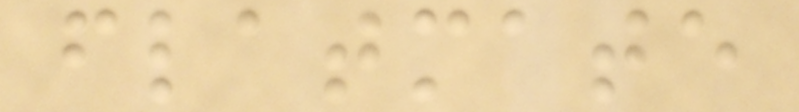flatmate
